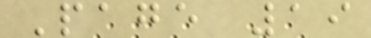Page 19
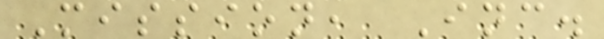Mission, Inc.
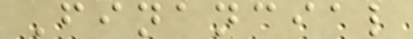Financial
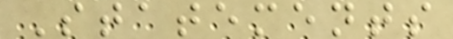Statements
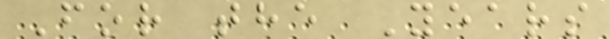For the Years
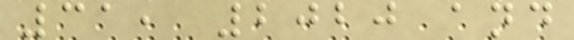31, 2020 and
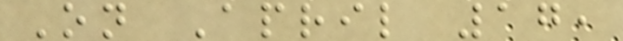On April 17,
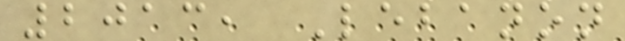2013, Lebanon
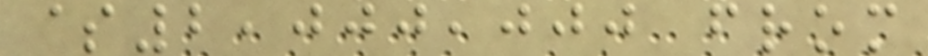$2,000,000 from
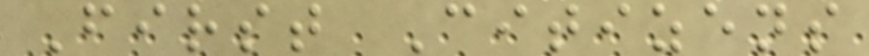First Citizens
